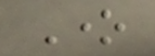One
